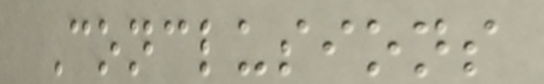Conclusions
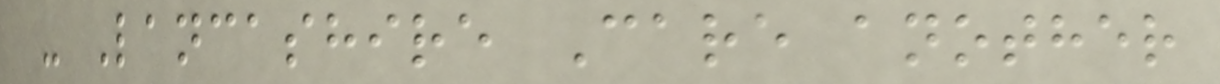- Lancashire Care another
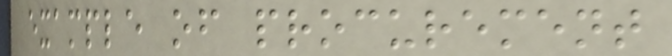example of procurement
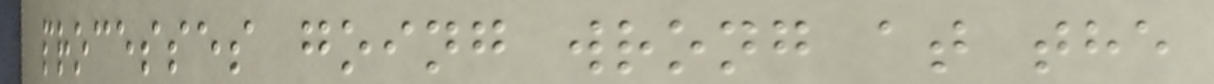processes going wrong at the
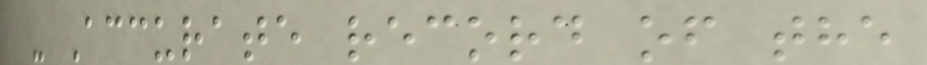- Accurate record of the
